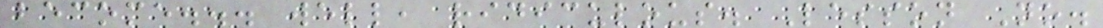become... well, ridiculous. Lesson No.
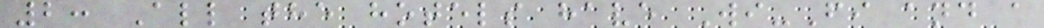2: All the hotels have Wi-Fi and a
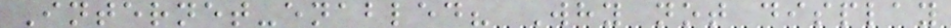Internet-enabled? Why not display
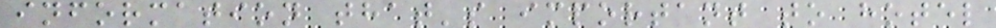information that's important to hotel
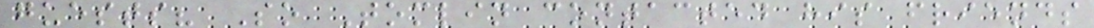guests? So Tomlin contacted his friends
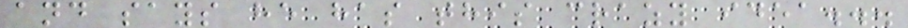and says he has this crazy idea...
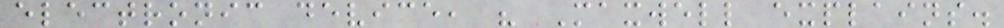electronic device, " Maxwell explains.
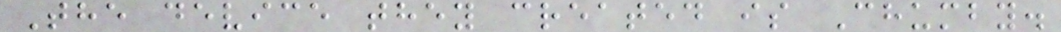The device they created is Chumby.
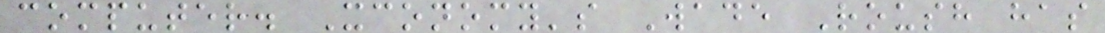computer. Xconomy's Wade Roush has
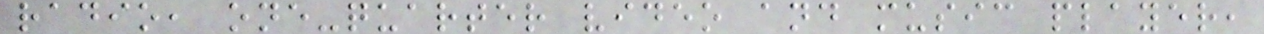radio, one-quarter video and music player,
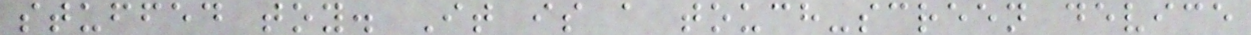stuffed toy. It is a touch-screen device
